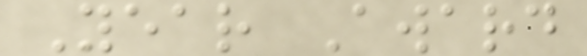Year Award
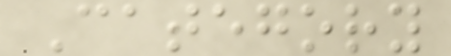Category
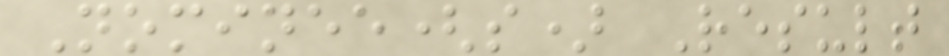Nominee(s) Result
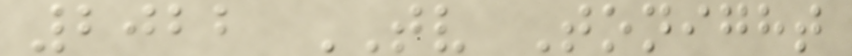2022 TV Tonight
